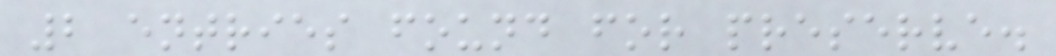2 entries found for preserve.
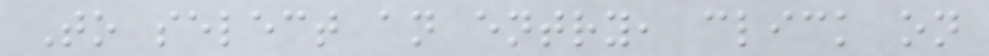To select an entry, click on
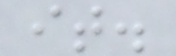it.
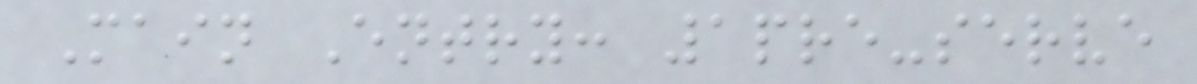Main Entry: 1pre-serve
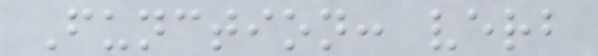Function: verb
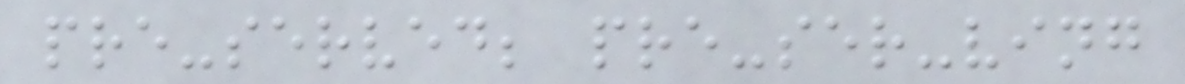pre-served; pre-ser-ving
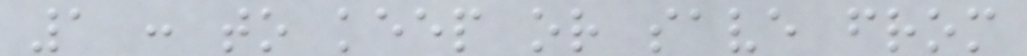1 : to keep or save from
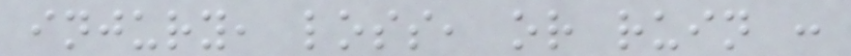injury, loss, or ruin :
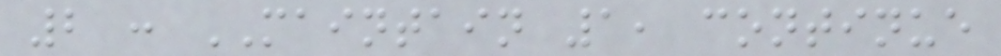2 : MAINTAIN 1, continue
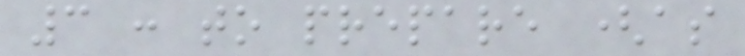3 : to prepare (as
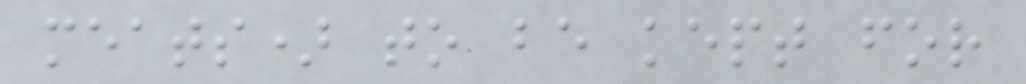meats) to be kept for
